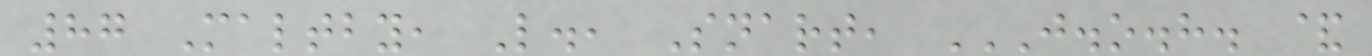87 Maltby, L., Snart, J.O.H. &
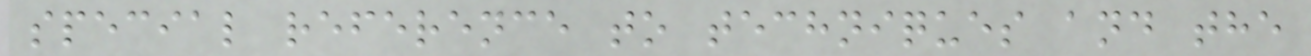special reference to techniques and the
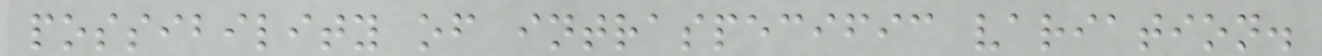possibility of intraspecific variation.
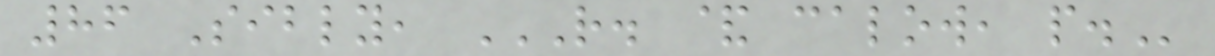86 Sibly, R. & CALOW, P.
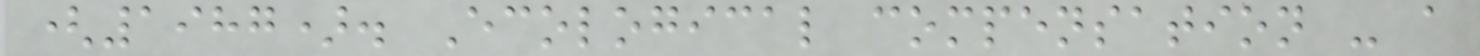(1987). Ecological compensation - a
